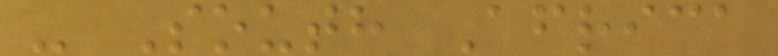- South Africa
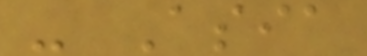- Asia
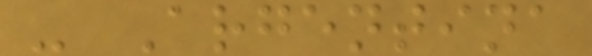- Argentina
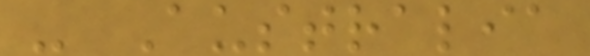- Australia
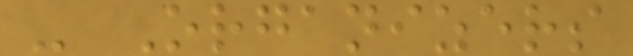- Organizers
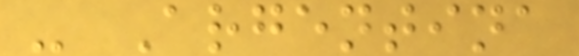- Argentina
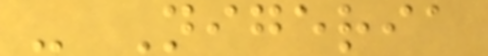- Nigeria
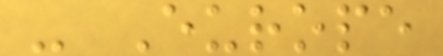- Europe
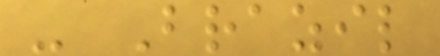- Brazil
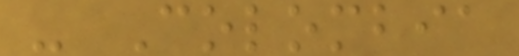- Colombia
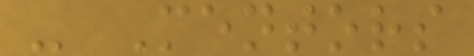- Mentors
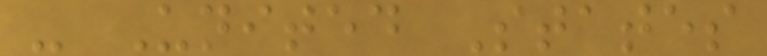- United States
